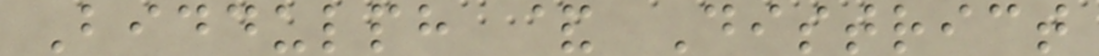Biddulph & District
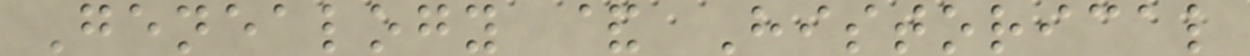Genealogy & Historical
